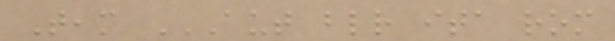Team AUT BLR ITA ROM
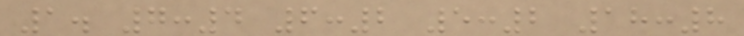1. 7:4 6:2 5:2 18:8
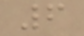6
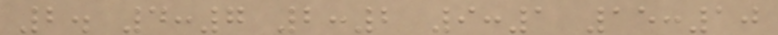2. 4:7 2:2 9:1 15:10
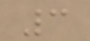3
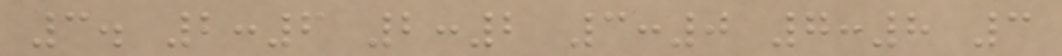3. 2:6 2:2 3:0 7:8 3
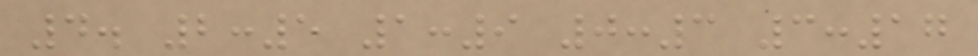4. 2:5 1:9 0:3 3:17
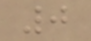0
